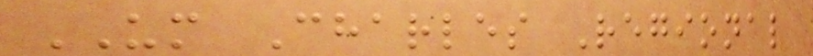UM Charles Regional
